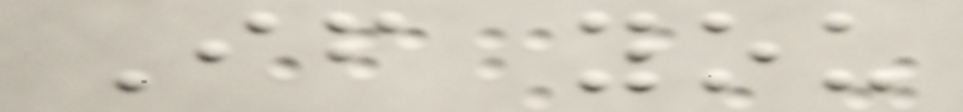If you
